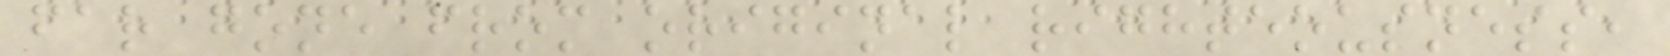far gone from original righteousness,
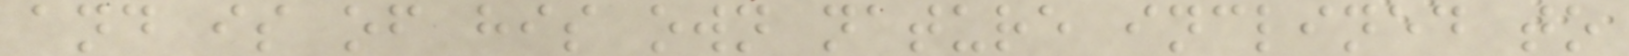and is of his own nature inclined to
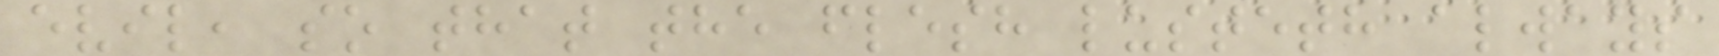evil, so that the flesh lusteth always
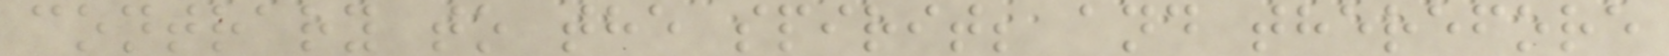contrary to the spirit; and therefore
